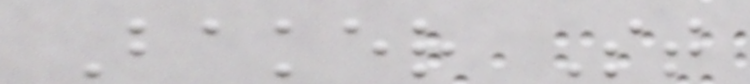Baker St
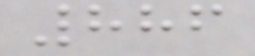886
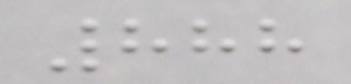888
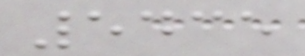5435
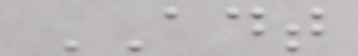ADT
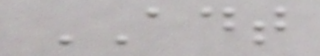ADT
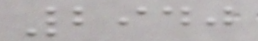2940
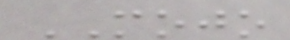MOJO
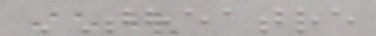THEATRE
